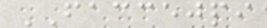FACCEJPI
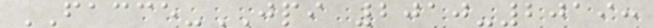FACCE-JPI 2010-2019:
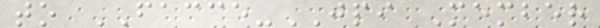to FACCE-JPI Member
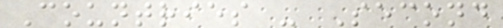Countries - Second
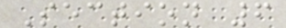Section 6
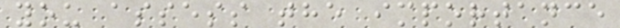you assess the importance
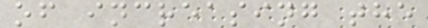of increasing the
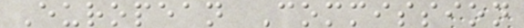European Commission
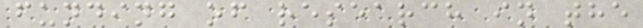funding of research in the
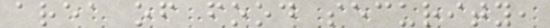area of food security,
